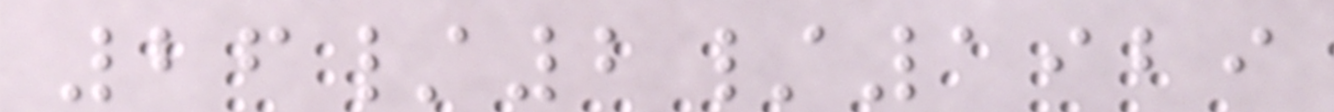26/2/1929
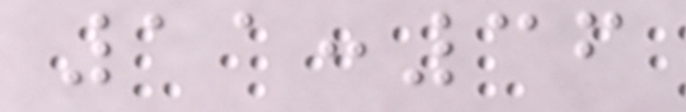11:36
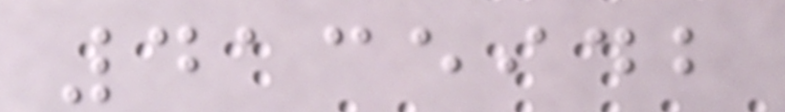4135942
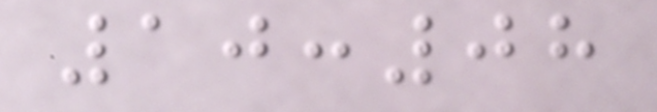10:08
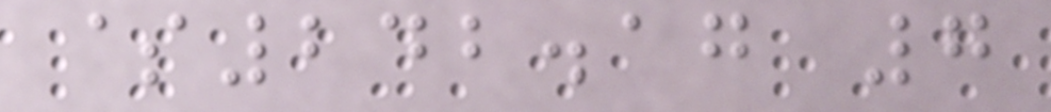$242.17 7
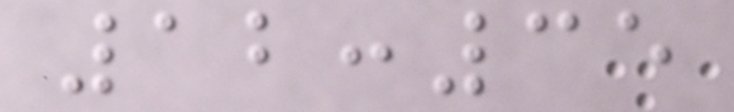12:35
